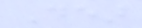Dear
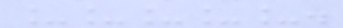_____.
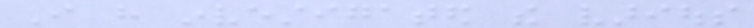I have investigated the various
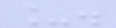_.
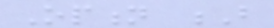Option B
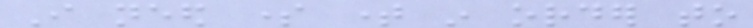I need some time in order to
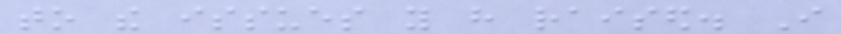to the issues you have raised. I
